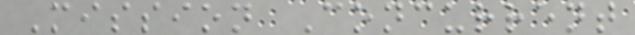Mission Concurrent
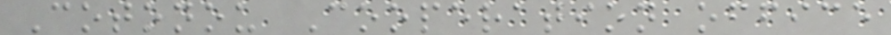Cotonou Cooperation office
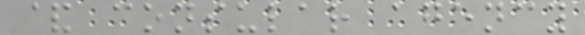& consular agency
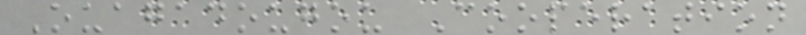Ouagadougou Cooperation
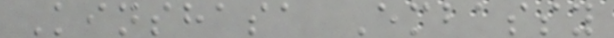Kinshasa Embassy
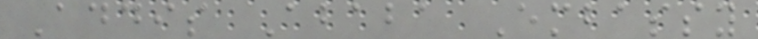Addis Ababa Embassy
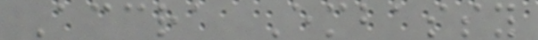Accra Embassy
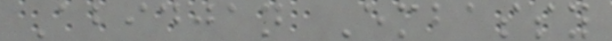Abidjan Embassy
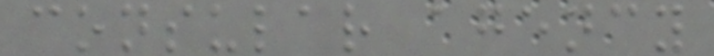consular agency
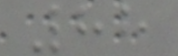88
